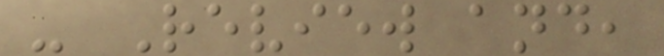- Review and,
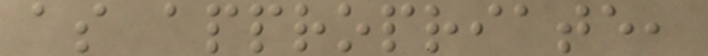as appropriate,
